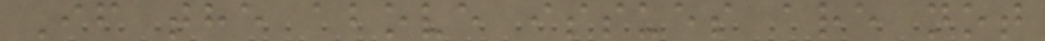If the above issues are not
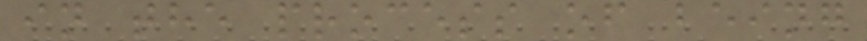in the process of being
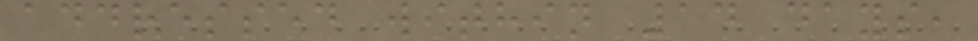addressed within 14 days,
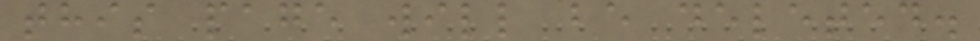this page will be deleted.
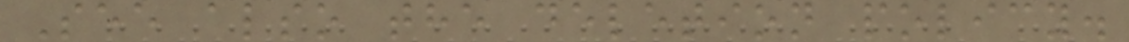See also the deletion policy.
